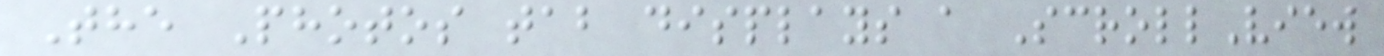The Photos tab displays a ScrollView
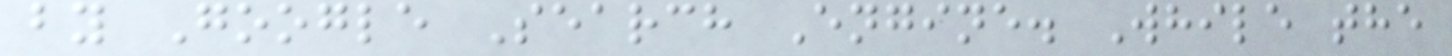by Google Search Engine. While the
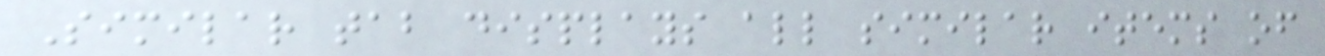Similar tab displays all similar items of
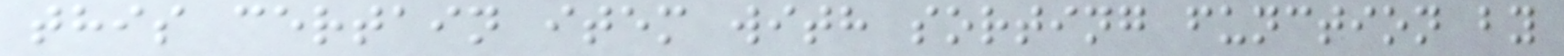this certain item with sorting function by
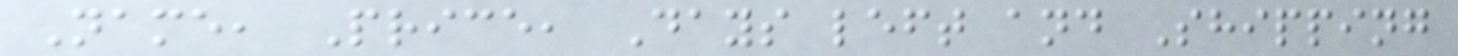Name, Price, Days left and Shipping
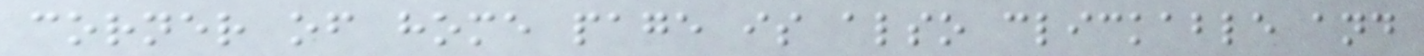corner of home page is also clickable and
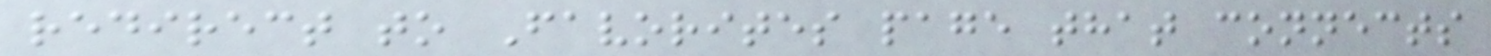redirect to Favorites page that connects
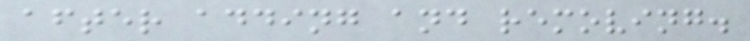after adding and removing.
